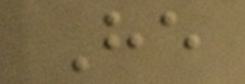He
